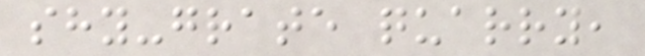shy-grate quarry,
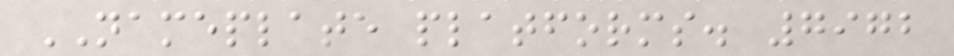NAMEPLATE platforms. 7972
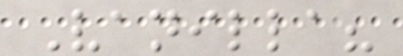Vanilla?
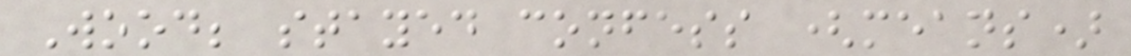Wood; stayed confess (means)
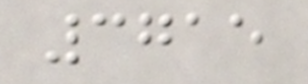3715
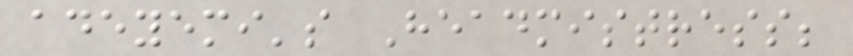adeyemi's Headmistress;
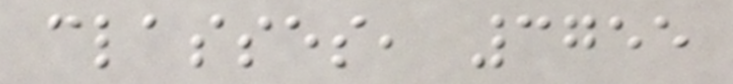classes, 3755
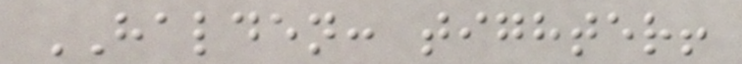HALDEN: tighter!
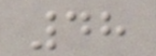48
